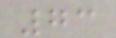73
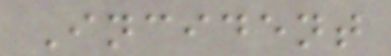Incident
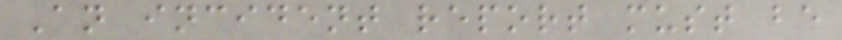An incident report must be
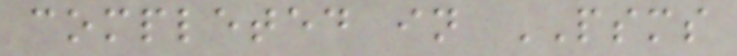completed in PSMS
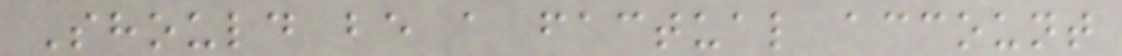Should be a factual account
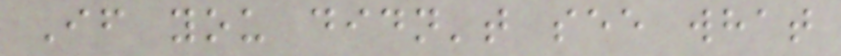If you didn't see what
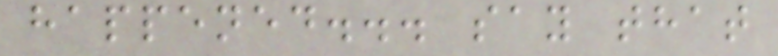happened... say that
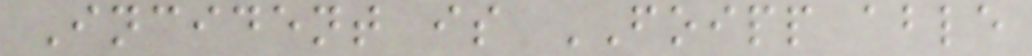Incident is FOIPP able
